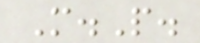M.P.
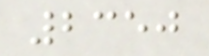2350
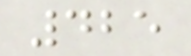425
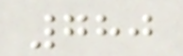780
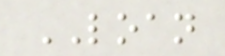LOAN
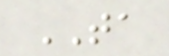TA
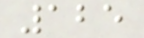125
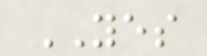YES
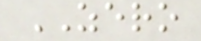ZERO
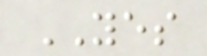YES
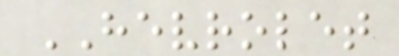HEVROLET
